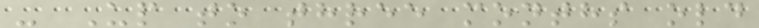- Up to three months old
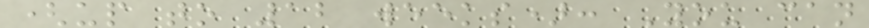(up to 12 weeks): You can
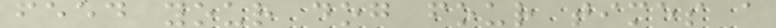feed your dog four times a
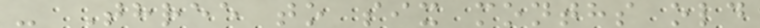- Three to six months old
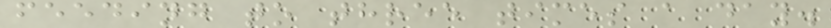feeding to three times a day.
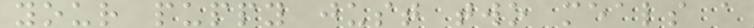your puppy just two meals a
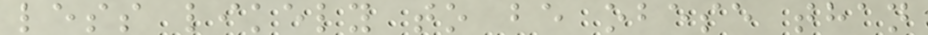less likely to be obese than
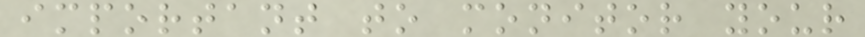important to monitor your
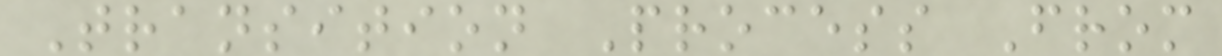Transition Process From
